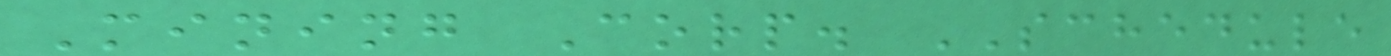Mining Corp. SCHEDULE
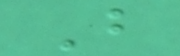B
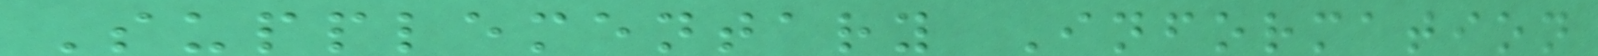Supplementary Information
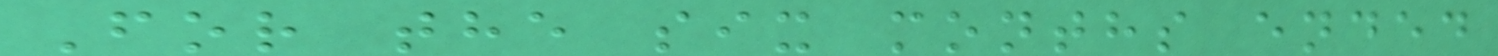For the six months ended
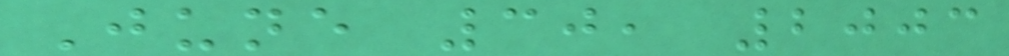June 30, 2003
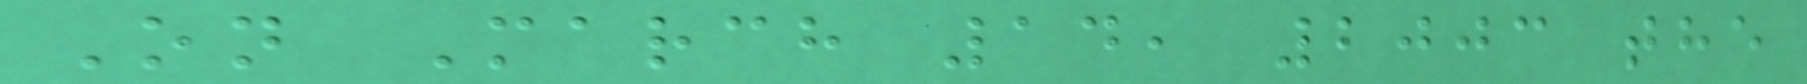On March 14, 2003 the
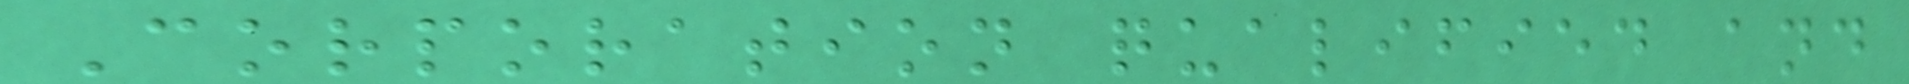Corporation qualified and
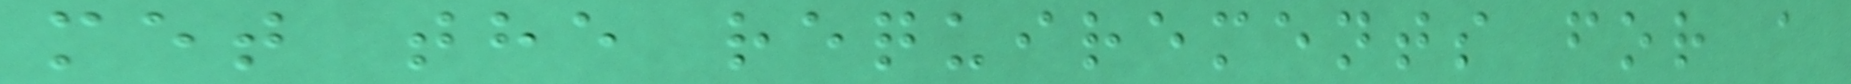met the requirements for a
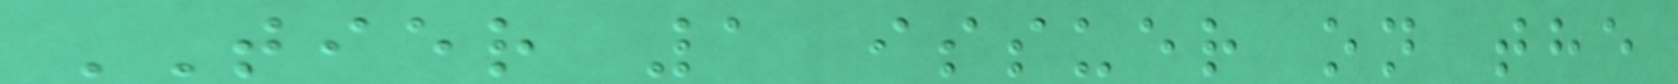TIER 1 issuer on the
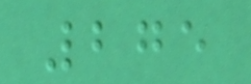275
